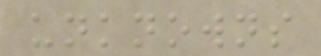unknowns
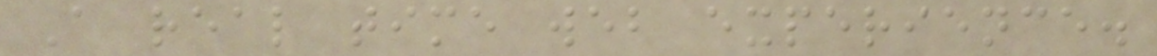A real time web experience.
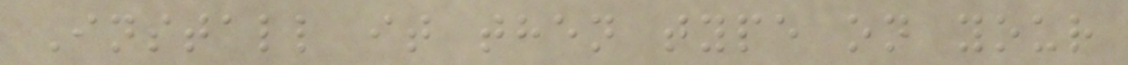Install it then type on your
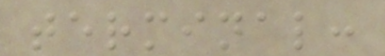terminal:
